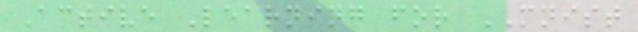Active Learning for MNIST
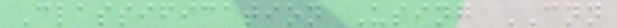Classification Using CNN
